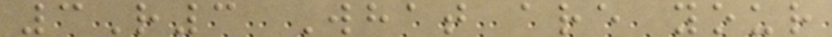3R3 What are your
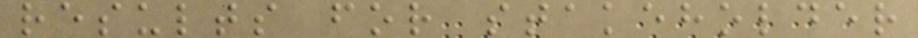results for stakeholder
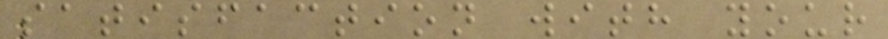satisfaction with your
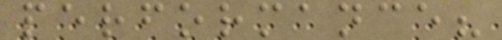performance?
